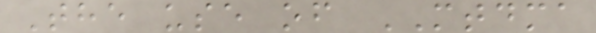The use of MTDMA
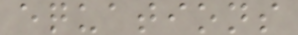equations
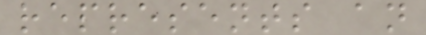represents an
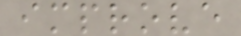improve
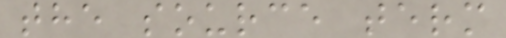the source term
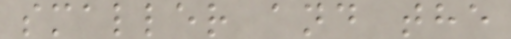smaller and the
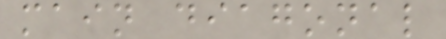main diagonal
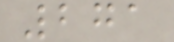271
